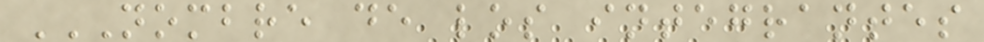NOMBRE DE LOS INTEGRANTES
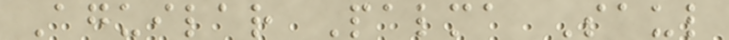Aguilar Palma Saul
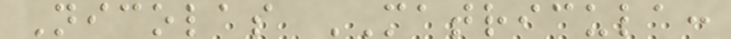Nicolas MATRICULA:
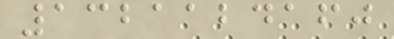1321124160
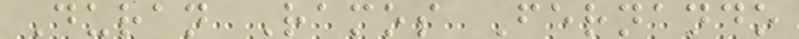Duran Ramos Fernando
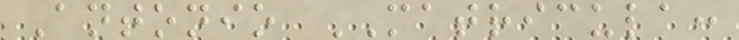Antonio MATRICULA:
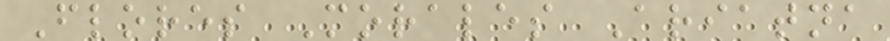Flores Morales Ariatna
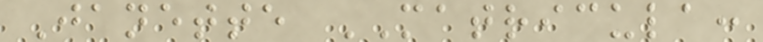Janette MATRICULA:
